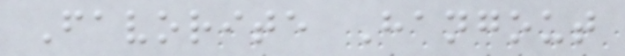Favorite Hangout
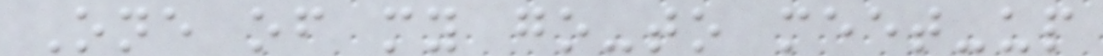One of my go-to meet-up
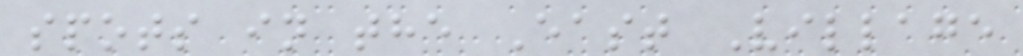spots in the East Village
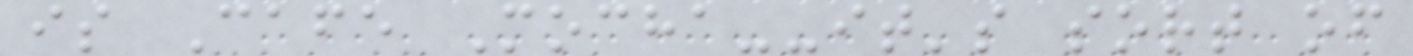is Cafe Mocha--it's sort of
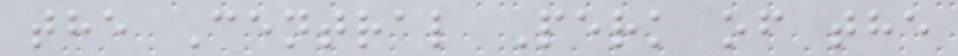the Central Perk of the
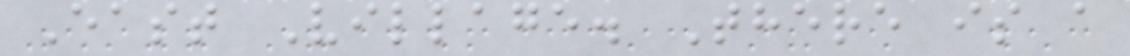East Village. There is a
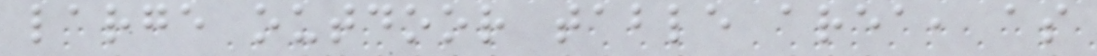large outdoor table area, as
